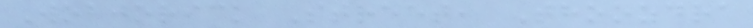Wobjorick Street, Thoozdra
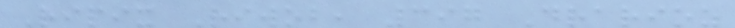Ripix Riwob, 397 Drarioz
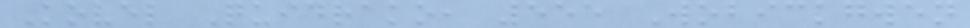Kovel Quidrako, 555 Wobickgwen
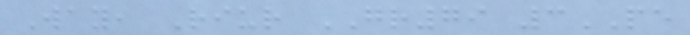Way, Riur GR79 3PE
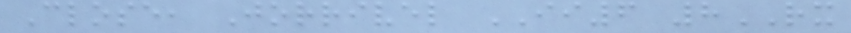Close, Jorrivel II6 8RX
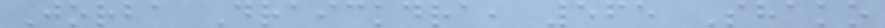Jorba Draickdra, 565 Shako
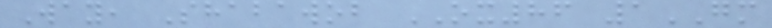Way, Shabawob OX86 1GM
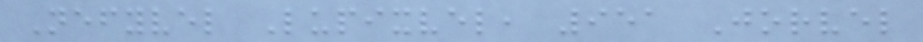Nefyvel Lupixvel, 951 Jorvel
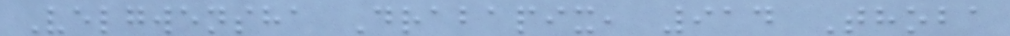Velgwensha Drabapix, 914 Thoba
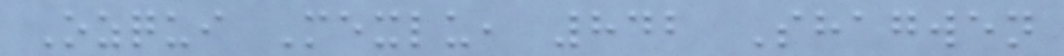Ozqui Mexlu, 842 Shagwen
